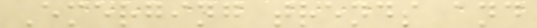Emerging trends and
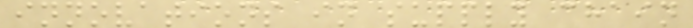innovations in supply chain
